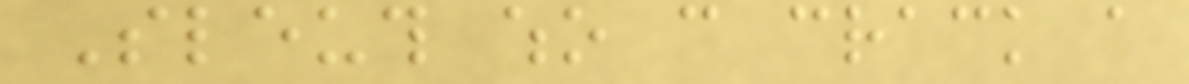Sleuth who can crack a
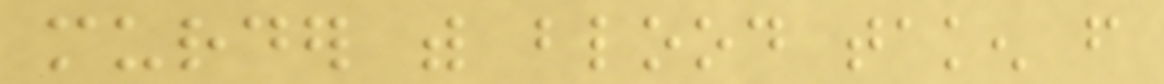murder with blood taken from
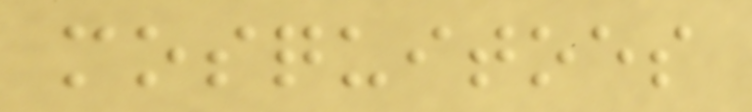mosquitoes
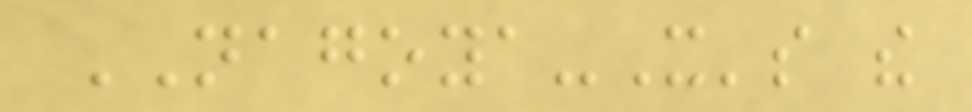NAGOYA-It's the
